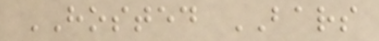HOSTED BARS
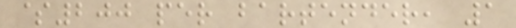$200 per bartender, 1
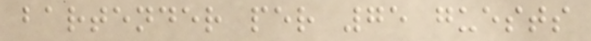bartender per 75 guests
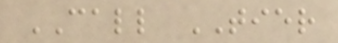CALL TIER
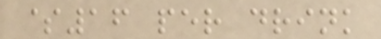$16 per drink
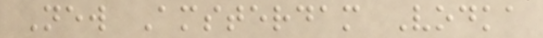New Amsterdam Vodka
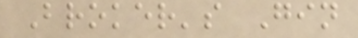Broker's Gin
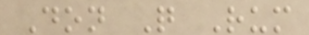Don Q Rum
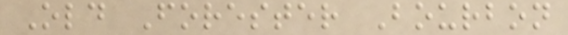Old Forester Bourbon
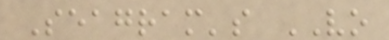Seagram's VO
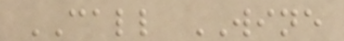CALL WINE
